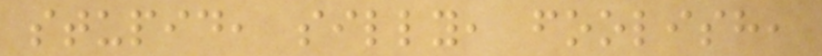stupid, silly, foolish,
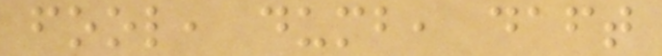fool, dumb, daft
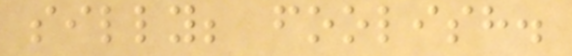silly; foolish.
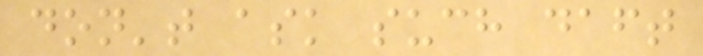don't ask such daft
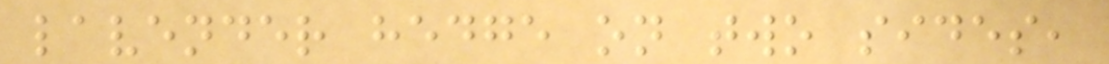lavender hedge on two sides,
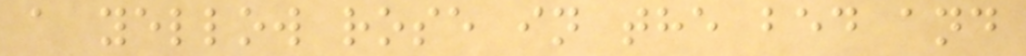a yellow rose in the bed and
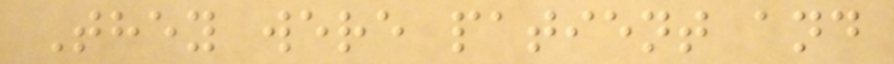They were patient and
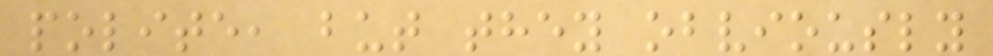polite, but they obviously
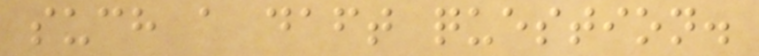such a daft question.
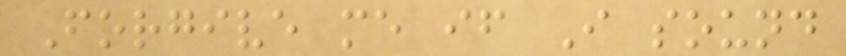Forgive me if I sound
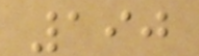190
